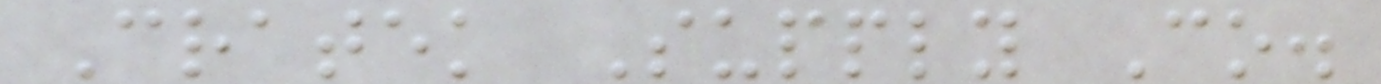Cratek Supply Co.
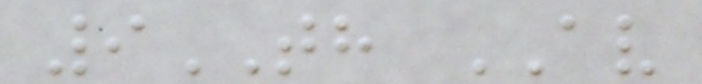9TH AV
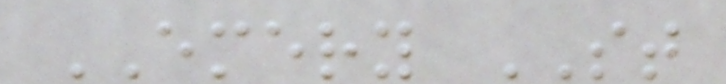EMERY ST
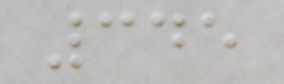345
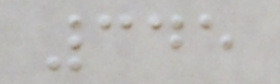345
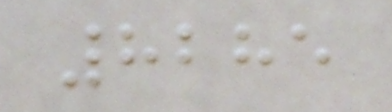8285
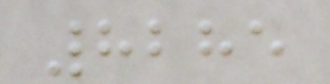8285
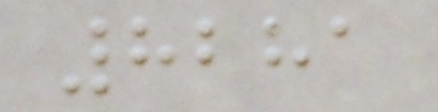8281
